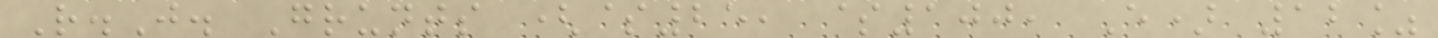R.J. Grunts ($25, $100, E) 12%
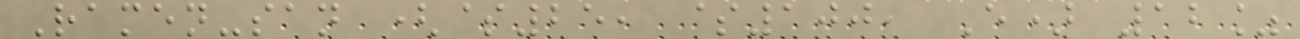Ramen-san ($25, $100, E) 12%
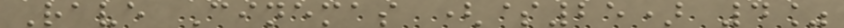Rave Cinemas ($25) 4%
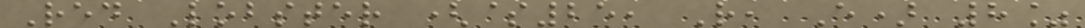Red Lobster ($25, R, E) 8%
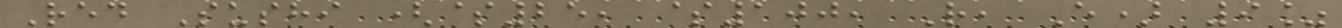Red Sushi ($25, $100, R, E) 9%
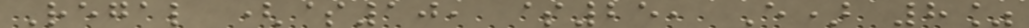Regal ($10, $25, E) 8%
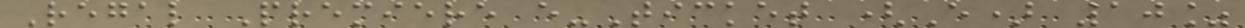Regal Premiere e-Ticket (E) 10%
